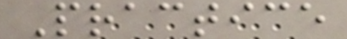Practice
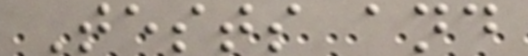Tests and
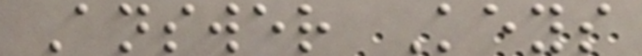Answer Keys
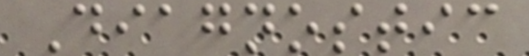Diagnostic
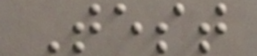Test
